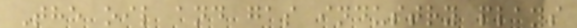The oil and gas industry plays
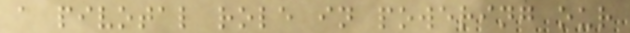a pivotal role in powering our
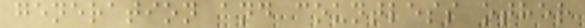generation and countless other
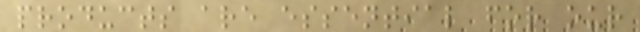products are essential for our
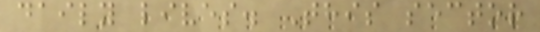daily lives. This sector
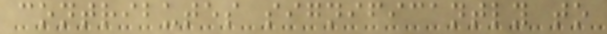contributes significantly to
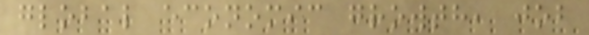global economic growth, job
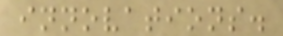innovations.
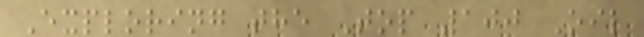Exploring the Top 100 Oil
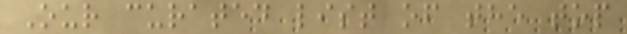Our curated list of the top
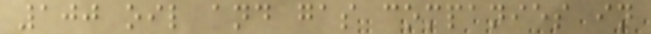100 oil and gas companies in
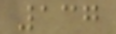137
